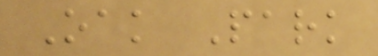Oak Park
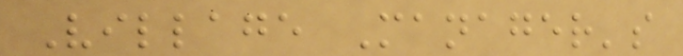Village Manager's
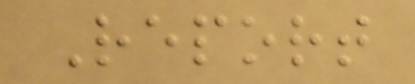Report
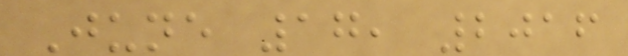June 17, 2016
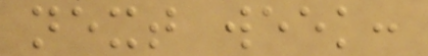next week:
